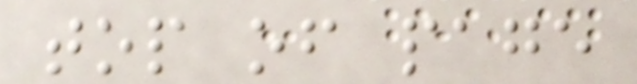top of page
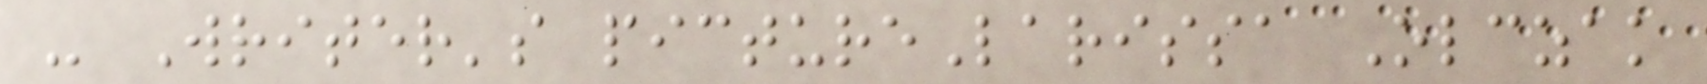- Writer's pictureLarissa Olczak
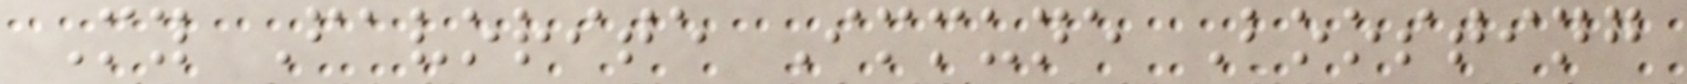My Favorite Immune Boosting
